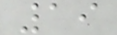19
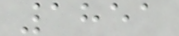1851
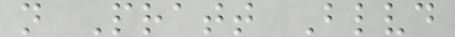n Pratt Blvd
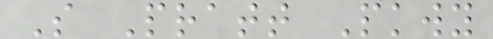S Pratt Pkwy
